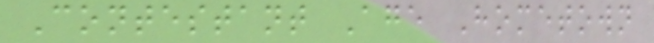Contestant Age Hometown
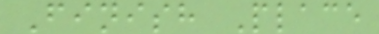Finish Place
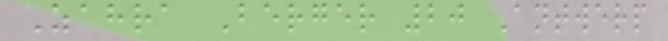Zahra Berger 20 Antwerp
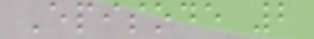Episode 2
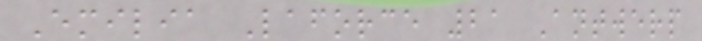Emilia Laforce 21 Antwerp
